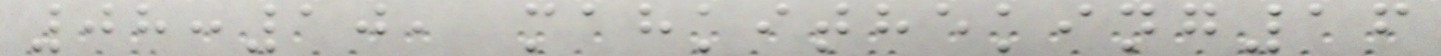08:10, mahkitheking16
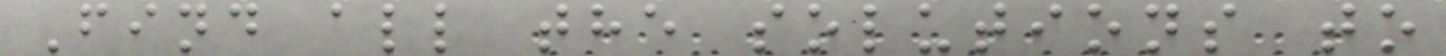Find all the solutions to
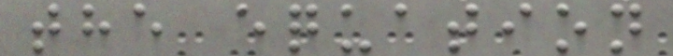the equation
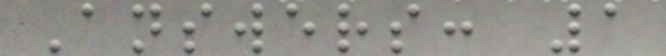Answers: 1
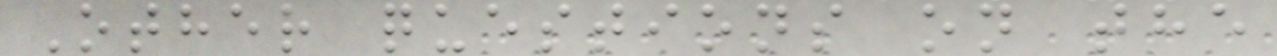Other questions on the
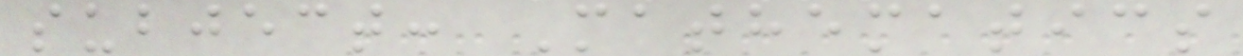subject: Mathematics
